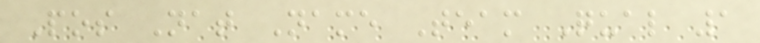Pos Nat Name Team Qual 1
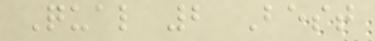Qual 2 Best
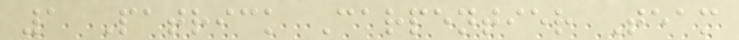1 Patrick Carpentier Team
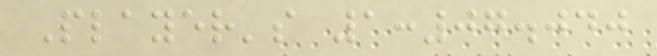Player's 1:07.040
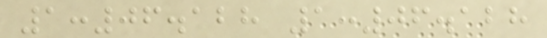1:06.128 1:06.128
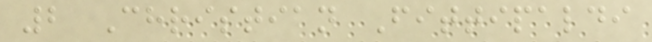2 Christian Fittipaldi
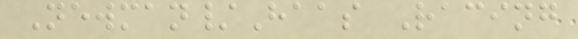Newman/Haas Racing
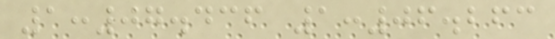1:07.436 1:06.263
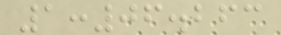1:06.263
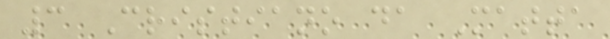3 Cristiano da Matta
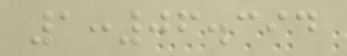1:06.394
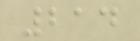214
